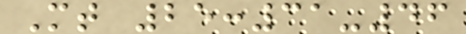Mt 25:31-46
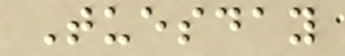Tuesday
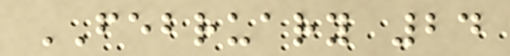FEBRUARY 24
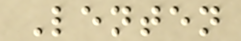Lenten
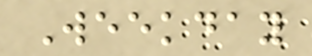Weekday
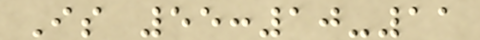Is 55:10-11
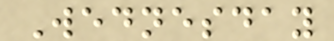Wednesday
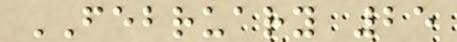FEBRUARY 25
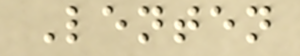Lenten
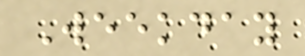Weekday
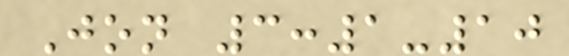Jon 3:1-10
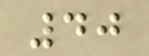40
